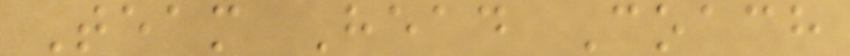Team Head Coach
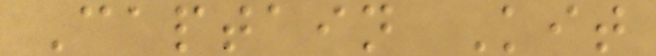Captain Kit
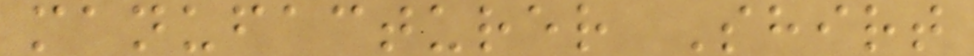manufacturer Shirt
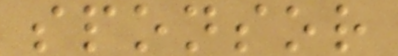sponsor
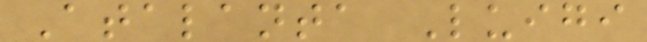Atalanta Luigi
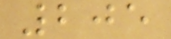205
